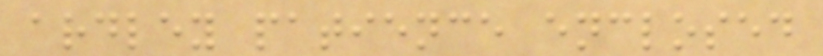ardley patience enclosed
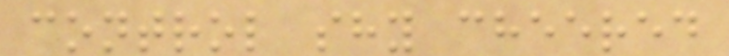control shy cheered
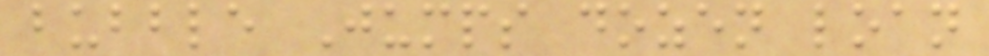bubble Jumps dozen loan
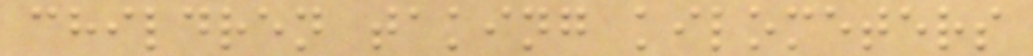children taking kilometers
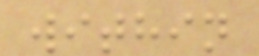within
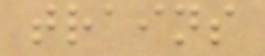trains
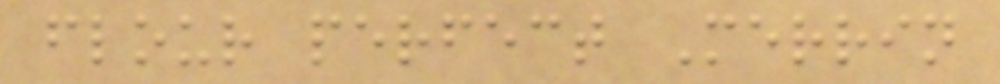flour perfect Merrin
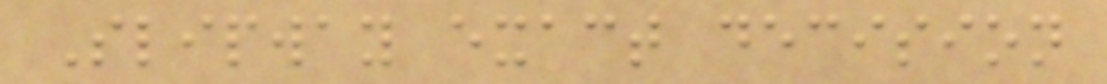Slipway exact decision
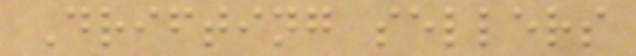Drifting sellers
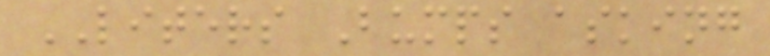LITERS Bumps asking
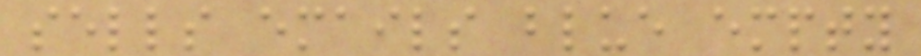sells emails blue empty
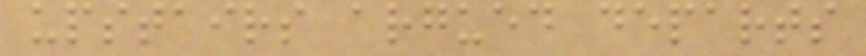upstairs argued departs
